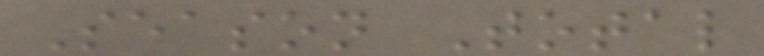Season Total
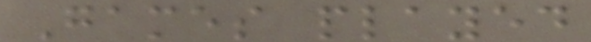Games played
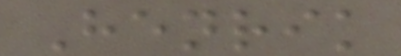Henrik
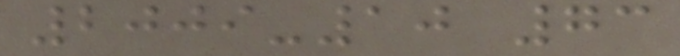2009-10 73
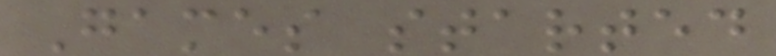Games started
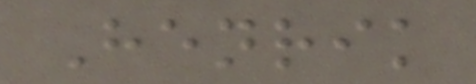Henrik
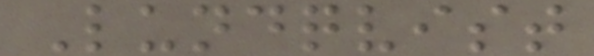Lundqvist
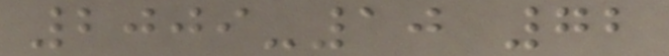2009-10 72
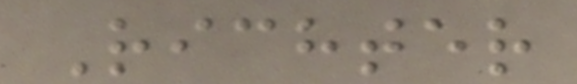Richter
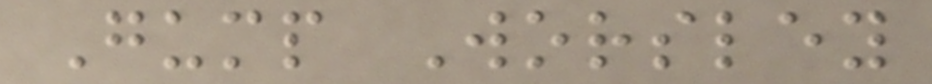Gump Worsley
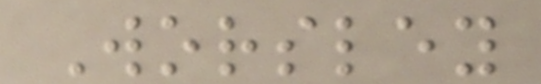Worsley
